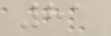81
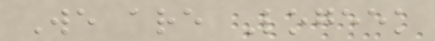We are Logeek
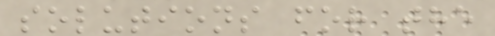solutions for the
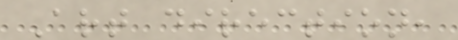Art direction,
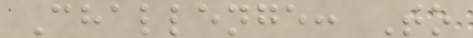Challenge: To
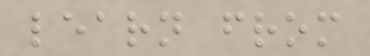learn from
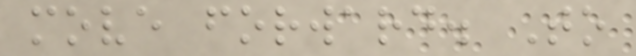move forward. To
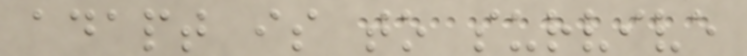adapt is to survive
